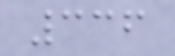336
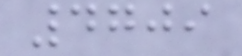4709
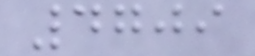4709
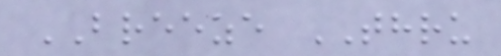BREEZE THRU
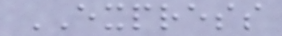EXPRESS
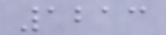1213
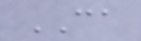CA
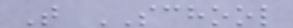T SCHOOL
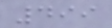499
